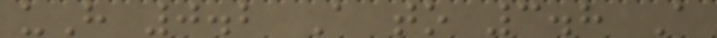uH 0.2 A to 3.8 A
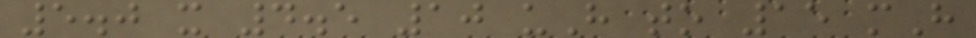5.0 x 4.5 10 uH to 15 mH
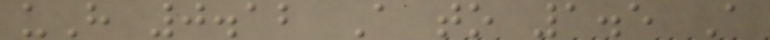uH 0.12 A to 1.5 A
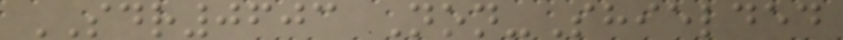SDR0603 Non-Shielded
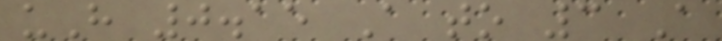uH 0.15 A to 3 A
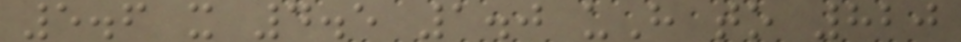5.6 x 4.5 1.0 uH to 820
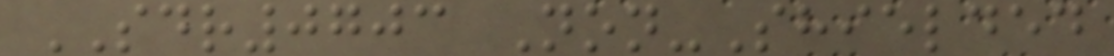SDR0703 Non-Shielded
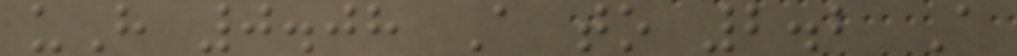uH 0.08 A to 2.2 A
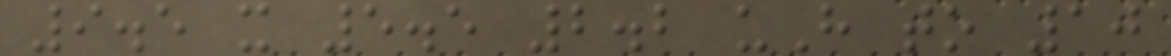9.5 x 5.5 2.2 uH to 10
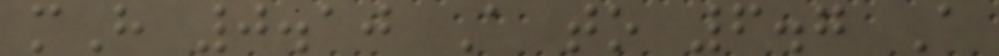mH 0.10 A to 6.7 A
